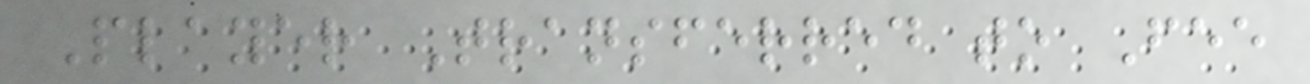Player Transferred to Fee
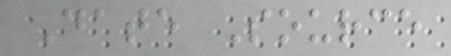Date Source
